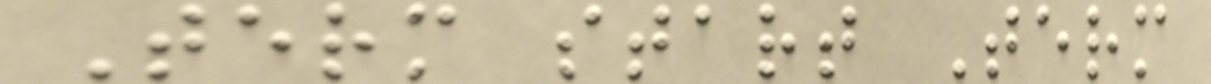Term start Term
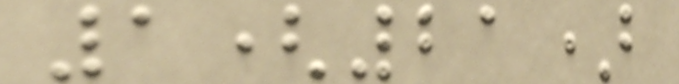1(21)
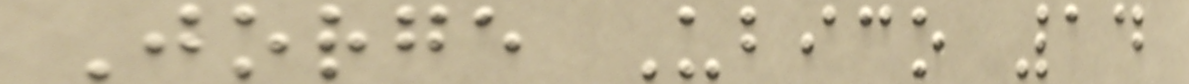Jorge Ubico 14
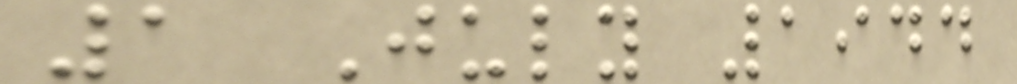1 July 1944
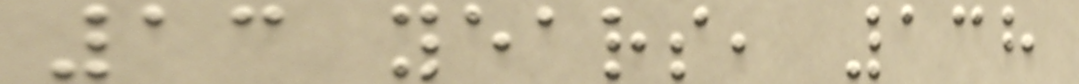13 years, 138
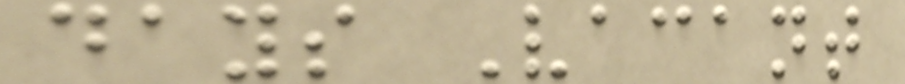days Vacant
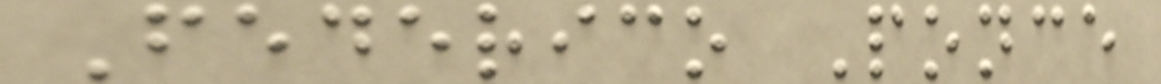Federico Ponce
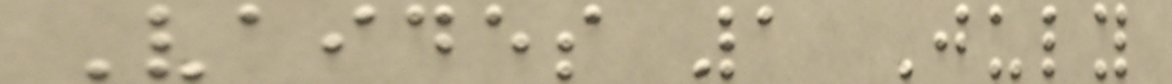Vaides 1 July
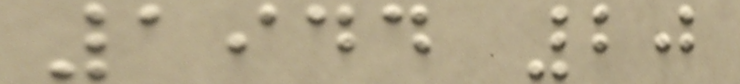1944 20
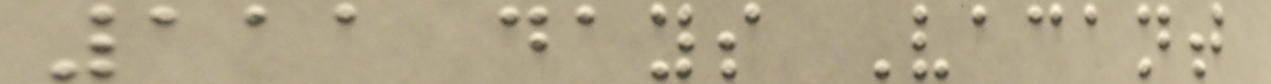111 days Vacant
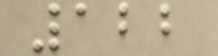122
